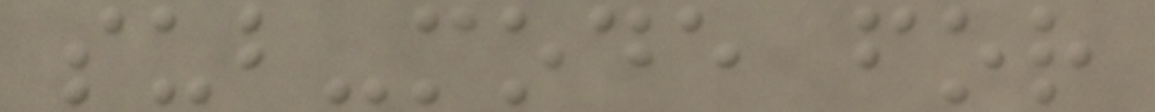sub-mode for
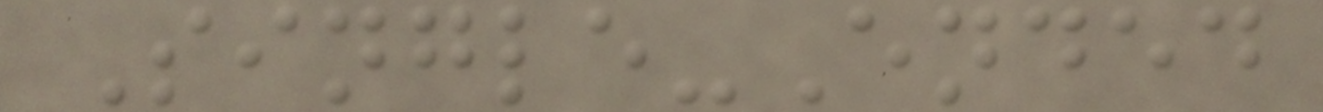Single-Ended
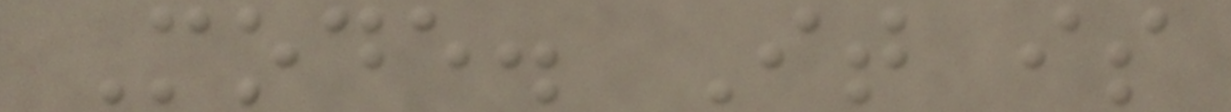Mode. It is
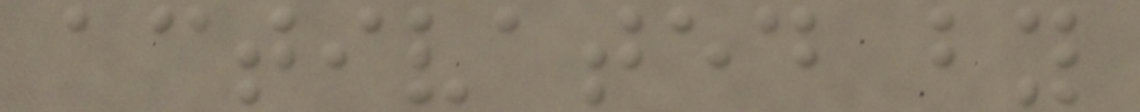activated by
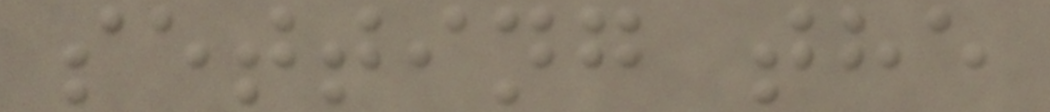setting the
